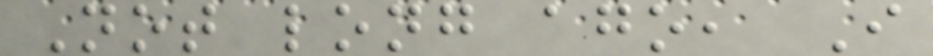Not long ago, I
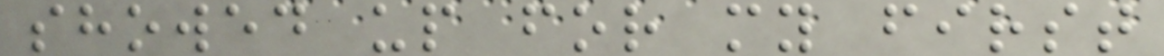showed up for my first
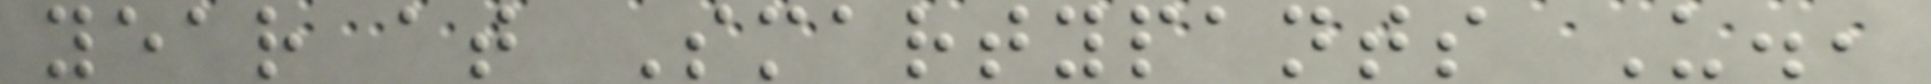year at Smartypants U.,
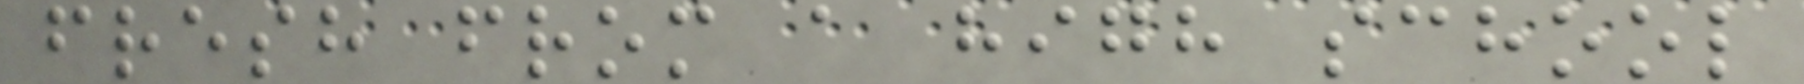fresh from a high school
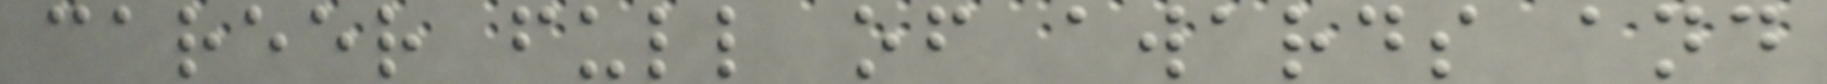career full of awards and
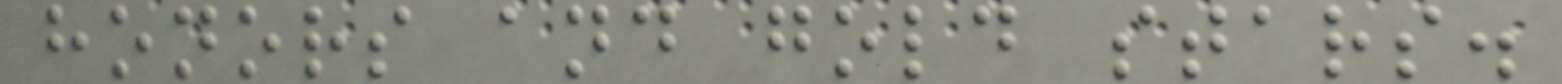honors and gold stars.
